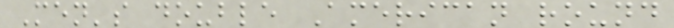Men's double American round
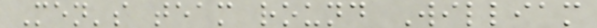Men's team round William
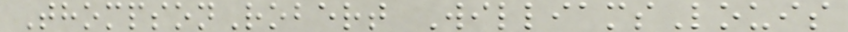ThompsonRobert WilliamsLouis
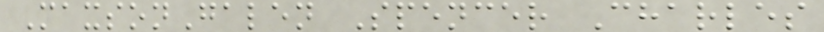MaxsonGalen Spencer Charles
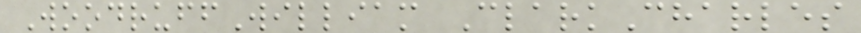WoodruffWilliam ClarkCharles
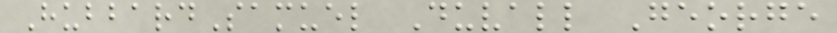HubbardSamuel Duvall George
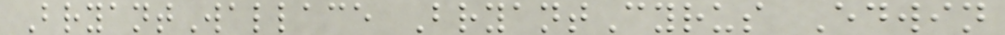BryantWallace BryantCyrus Edwin
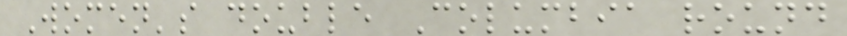Women's double Columbia round
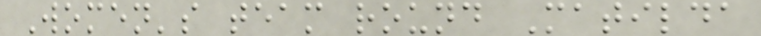Women's team round Matilda
